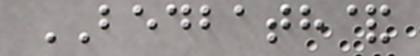BEDBATH&
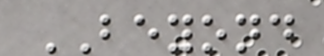BEYOND
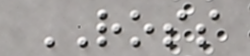ROSS
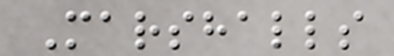Marshalls
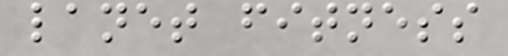lanet fitness
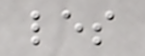les
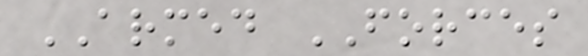ARMED FORCES
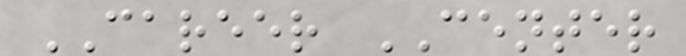CAREER CENTER
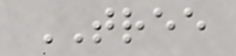TREE
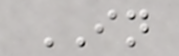IN
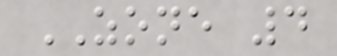ZONE 4
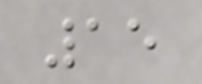15
